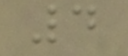4
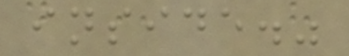inside."
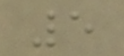5
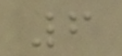6
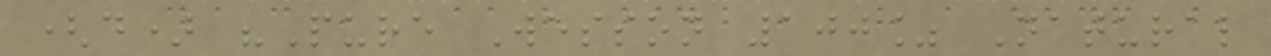(d) "Pure Wesson 100% Natural
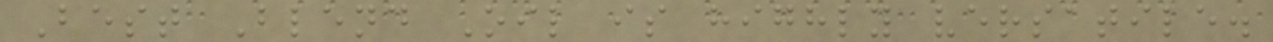Best Blend Oil is highly versatile.
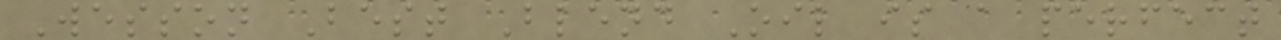Wesson Best Blend Oil is a perfect
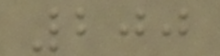200
